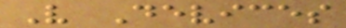V Devices
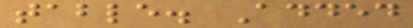table. Added
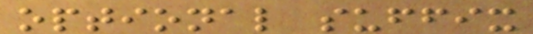optional suffix
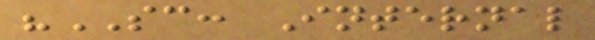"SC: Internal
